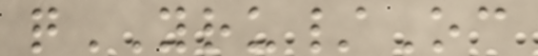qYRU/Oc
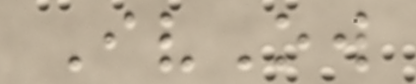IvOw
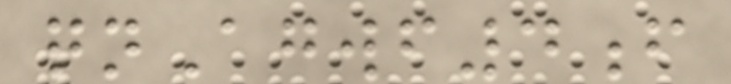qnAgwf4f
